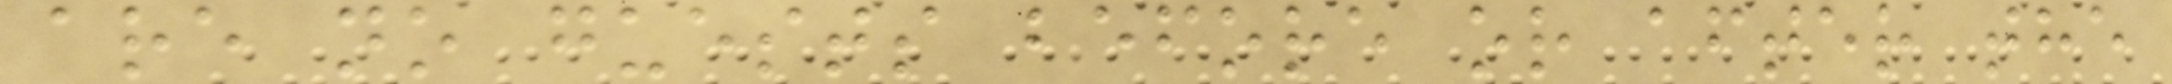are no guests before or after the
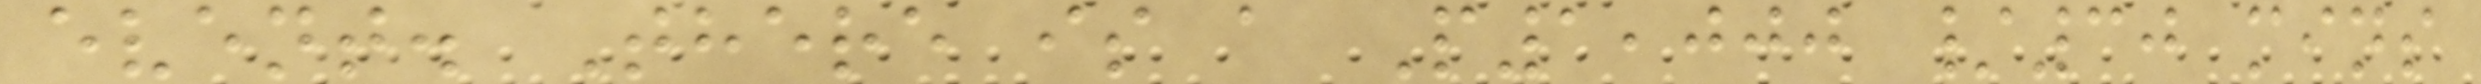event. There is a P1,000 /30 mins
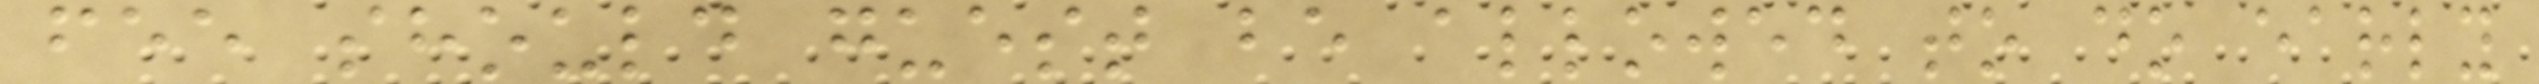fee should guest be allowed to do early
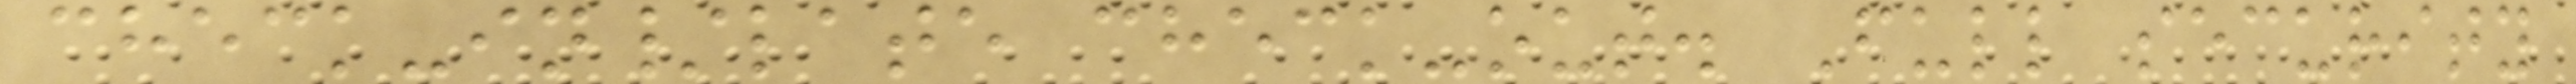check-in/late check-out. Full security
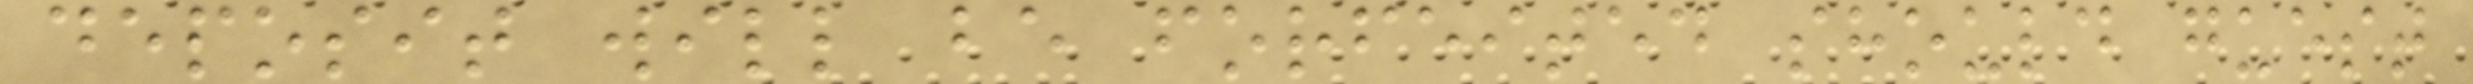deposit will be forfeited should guest
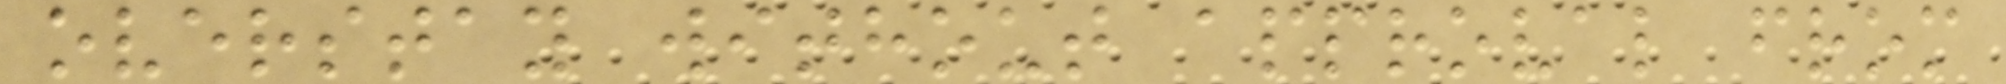overstay without approval from
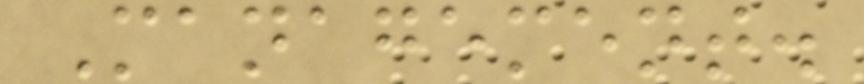Management.
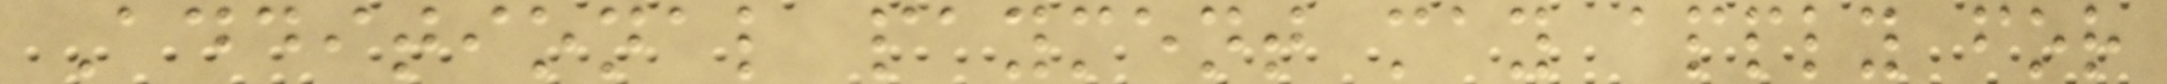Additional payment may apply for
